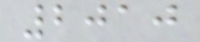2010
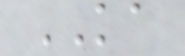KA
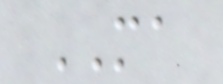MA
